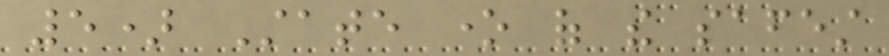5) State one of the safest
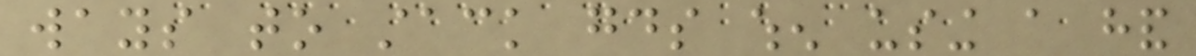ways to stack goods when using a hand
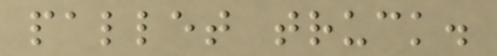pallet truck.
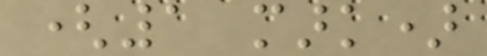(1 mark)
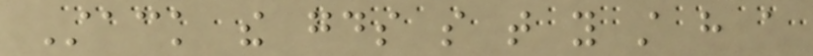Stack the goods so that you still have a
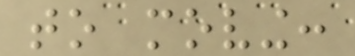to moving:
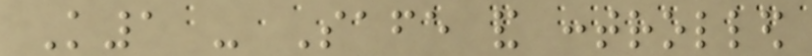K1 - Safe and controlled
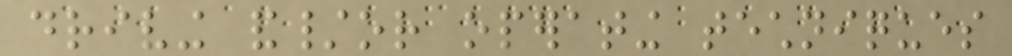driving and/or operating techniques
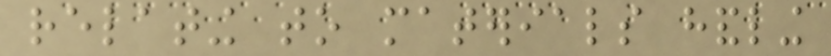relating to materials handling
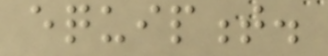equipment.
